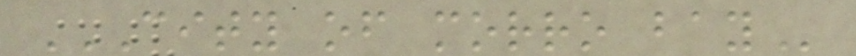CITY OF MORRO BAY
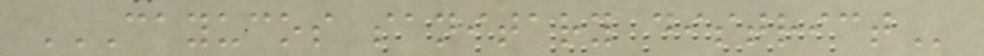CAYUCOS SANITARY DISTRICT
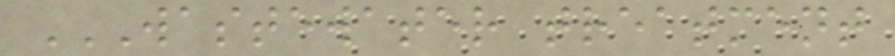WASTEWATER TREATMENT
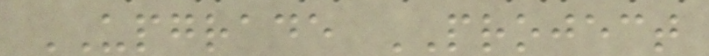UPGRADE PROJECT
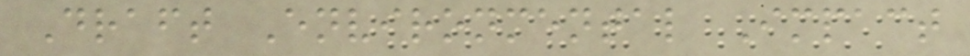Draft Environmental Impact
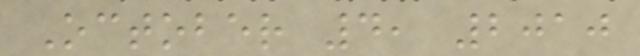October 4, 2010
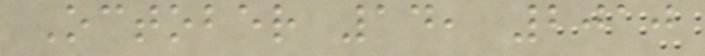October 14, 2010
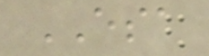ESA
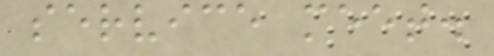service meet.
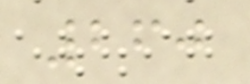260
